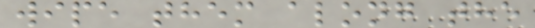wipe them along the
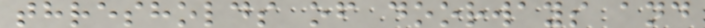thresholds of doorways and
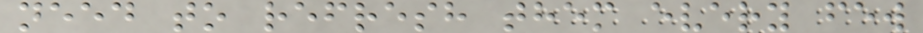need to refresh them every few
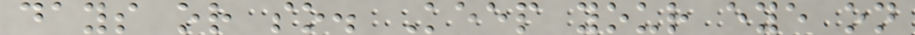days or so. Keep your eye on
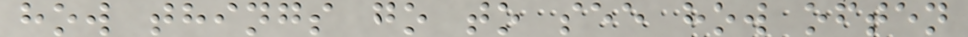how things go to see how often
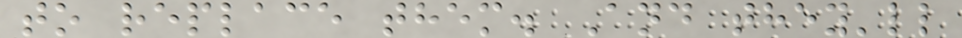to replace them. And they'll
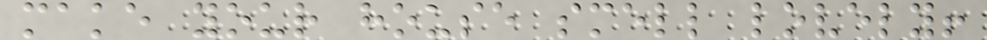make your house smell lovely!
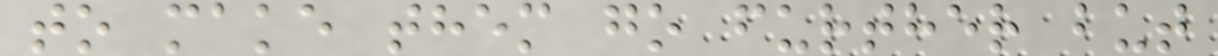to make them go further but
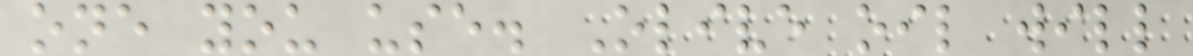one you use. Olive oil will
